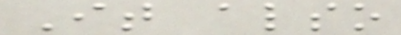It also
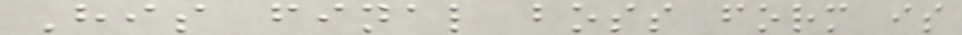His final boss form is
